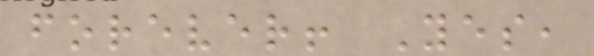forever! Yes,
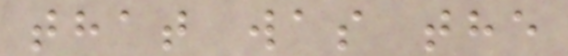that was the
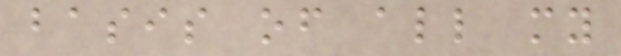basis of all my
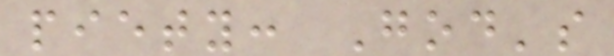piety: God's
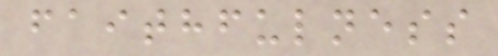faithfulness
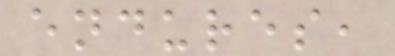endures,
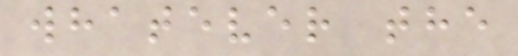whatever the
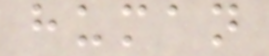human
